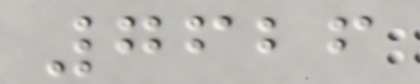7626
